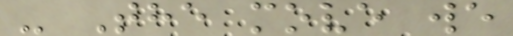- The move we
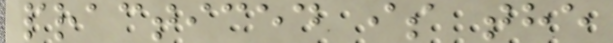practiced is the
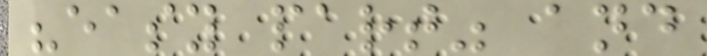"easy part" and
